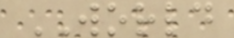WORLD
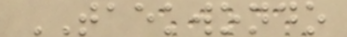TAEKWONDO
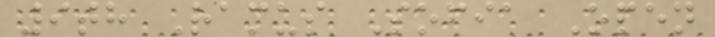9th Ramus Sofia Open
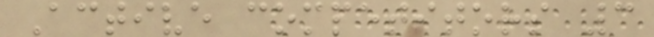Active competitors 3
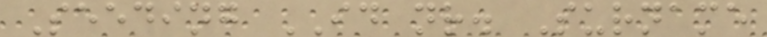Seeding ID nr. Surname
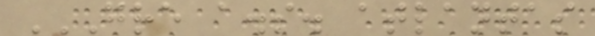GRE A.S. ATLANTAS
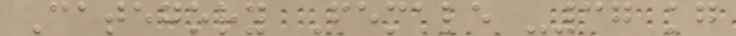Category Female -37 kg
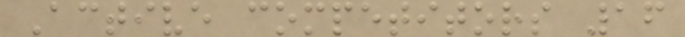Active competitors 16
